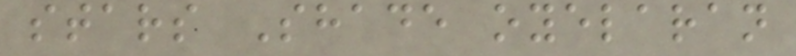stars Shade oyelaran
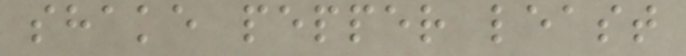shake pepper least
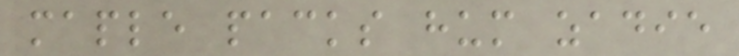maple packs hum zadie
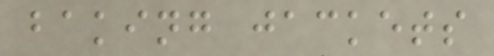baking jackets
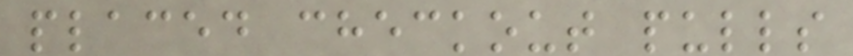placed checkout pulls
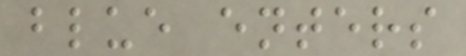blue enters
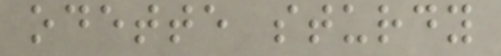odette sturdy
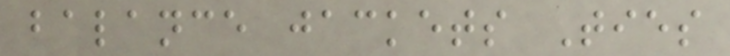balance jackets Ties
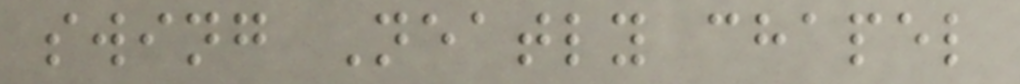swing Neatly chapel
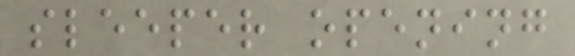sleeper opening
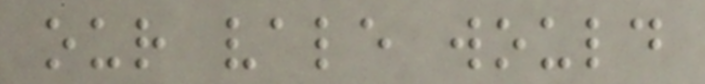our vale would
